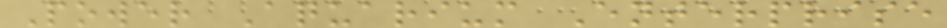Power Aquarium Enterprise
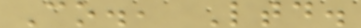Co., Ltd.
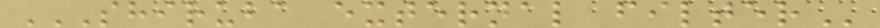SHIRUBA EXTERNAL FILTER
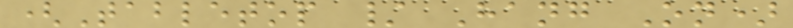(Tabletop / Hang On)
